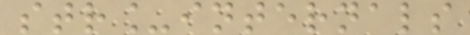str_internals
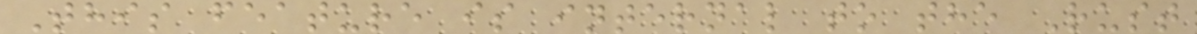This feature is internal to the Rust
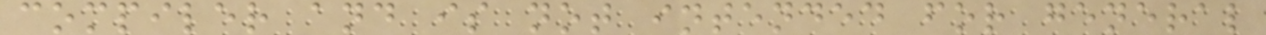compiler and is not intended for general
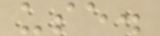use.
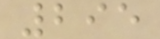295
